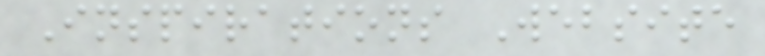Inspirations Website
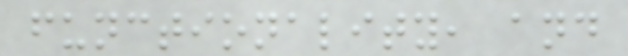functionality, and
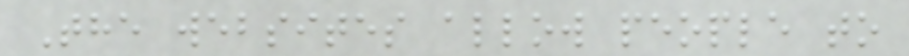The websites allow people to
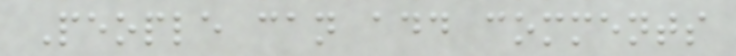People can add comments
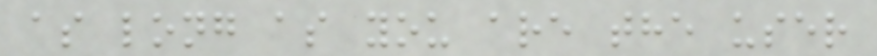as long as you are the user
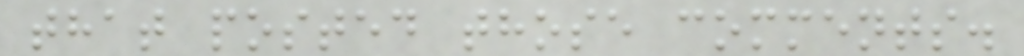that posted those comments.
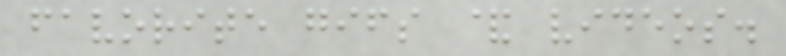favorite gifs & videos.
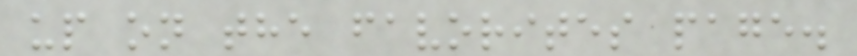up on the favorites page.
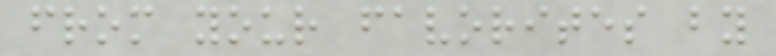from your favorites by
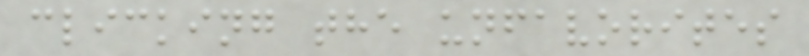clicking the unfavorites
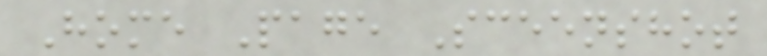Home Page Sceenshot
